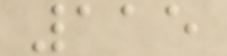115
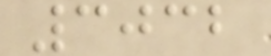3032
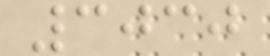3030
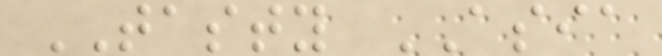TASTY ASIA
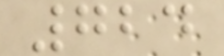724
